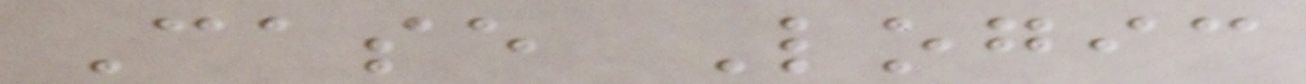Case Logic
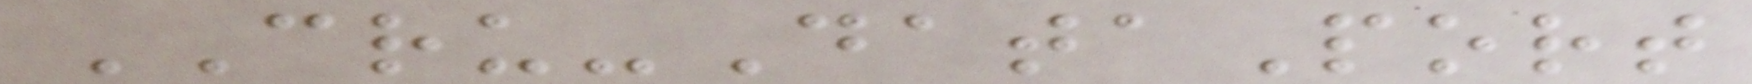CRU-DataPort
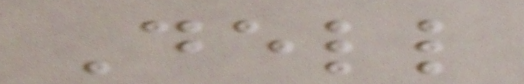Dell
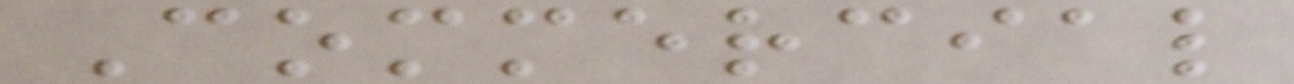Commercial
